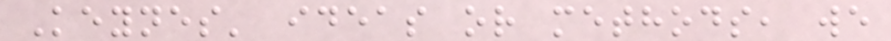Keynes' ideas or methods, we
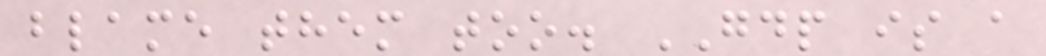blame them too. GDP is a
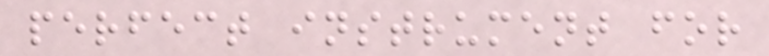perfect instrument for
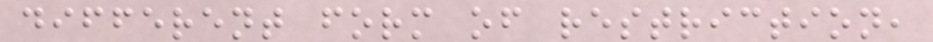different form of restriction,
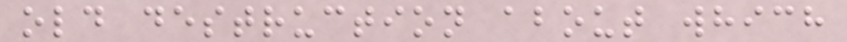old destruction about which
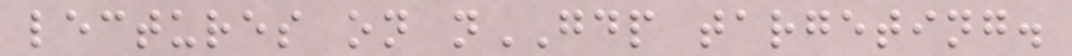lectures on nGDP targeting.
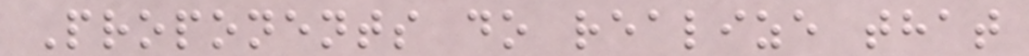Proponents do realize that
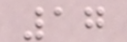17
